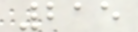215
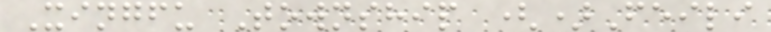Xingfu Township ()Feili
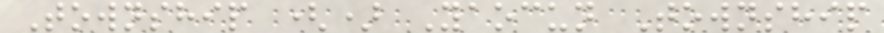Township () Yaocun Township
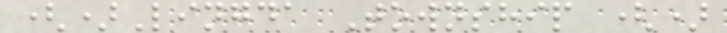()Lingda Township ()
